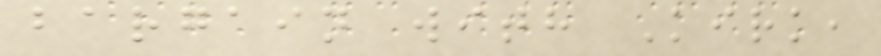bargain with Kirk,
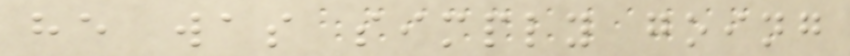he was simply going
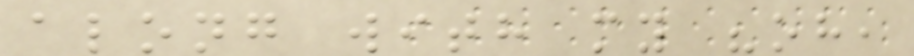along with my "oh,
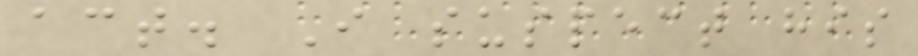act. I suspect his
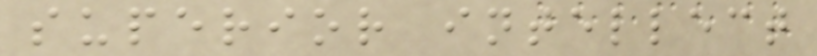superior intellect
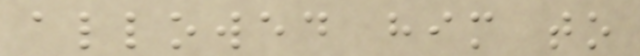allowed him to
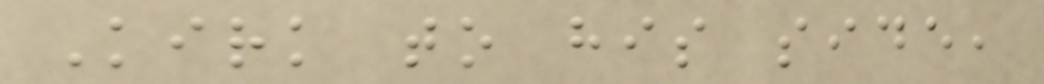Kirk to his side,
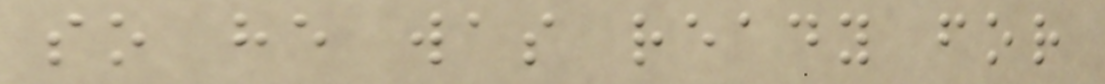so he was ready for
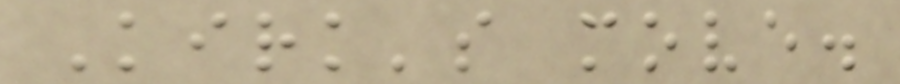Kirk's move.
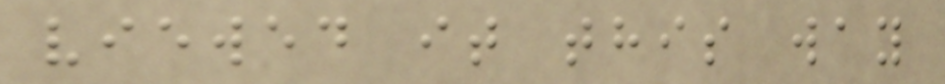viewed it this way
